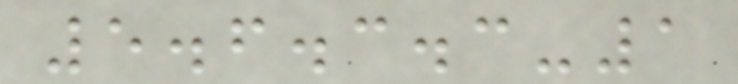5.6.3.3-1
